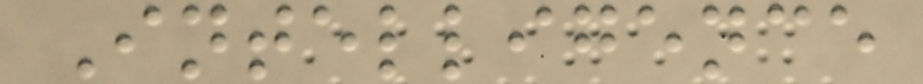Intelligence
